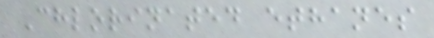Chlorinated ethanes
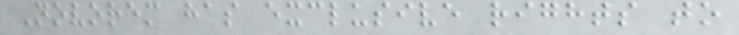Novorem has exclusive rights to
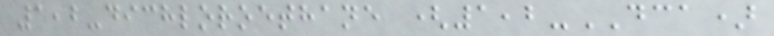1,2-dichloroethane (1,2-DCA)
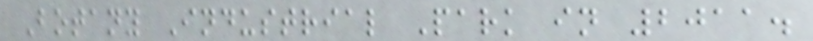Botany Industrial Park in 2011.
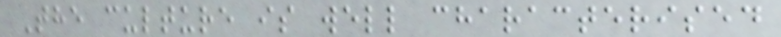The culture is well characterised
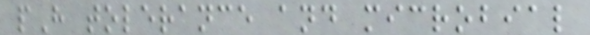pH tolerance and microbial
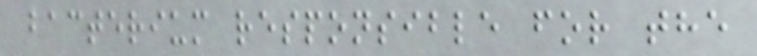bacterium responsible for the
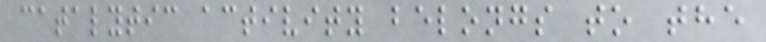catalytic activity belongs to the
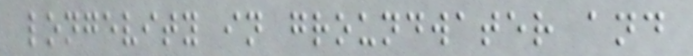longevity in groundwater and
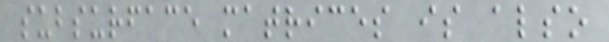subsurface matrices is also
